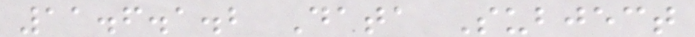11.6.1.2 Data Subject
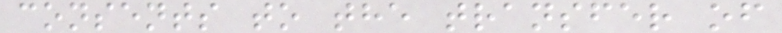consents to the transfer of
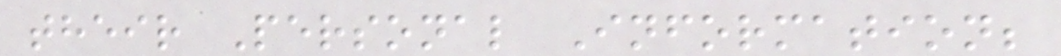their Personal Information;
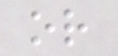or
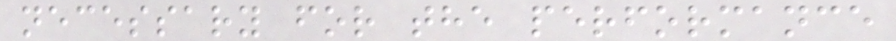necessary for the performance
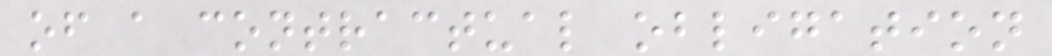of a contractual obligation
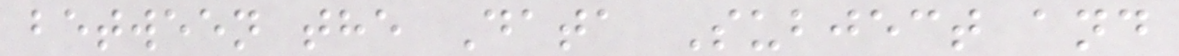between the Data Subject and
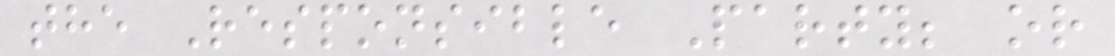the Responsible Party; or
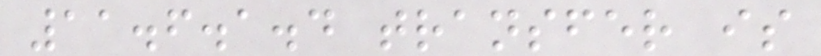11.6.1.4 transfer is
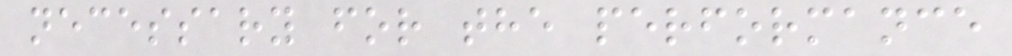necessary for the performance
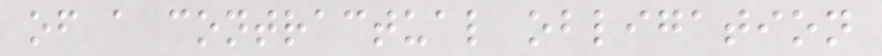of a contractual obligation
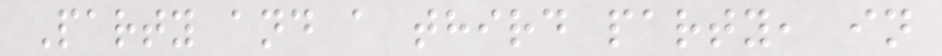Party and a third party, in
